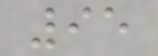95
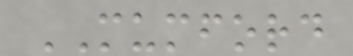MUMFORD
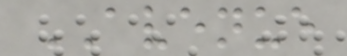AVENUE
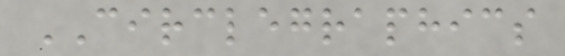CIRCLEGRAPHICS
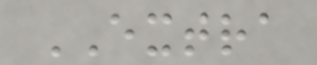EXTRA
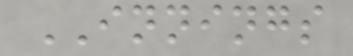INNINGS
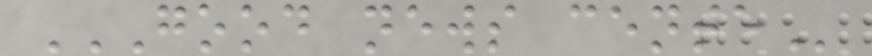GOOD NEWS CENTE
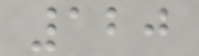120
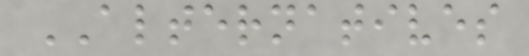ALTERNATIVES
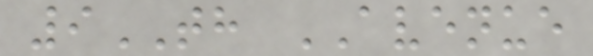9TH AVENUE
